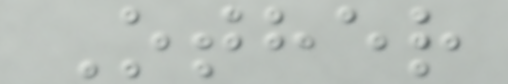Other
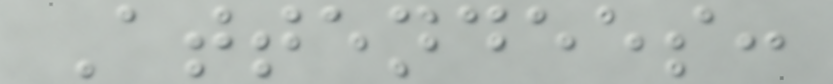Attendees:
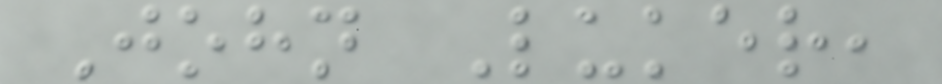John Luker,
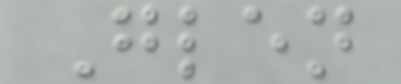Glen
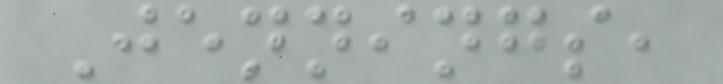Jennings,
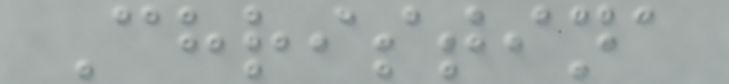Christina
